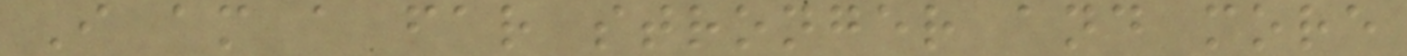I am a far stronger and more
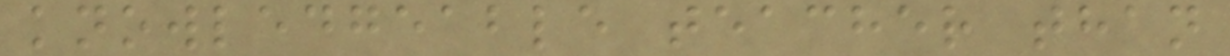knowledgeable teacher than
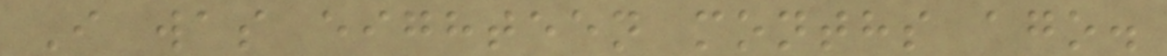I was eighteen months ago.
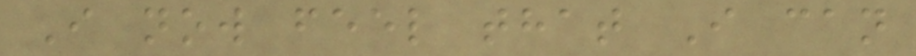I now feel that I can
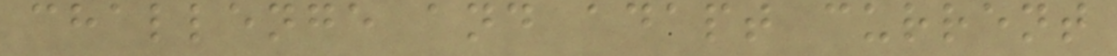challenge and adapt current
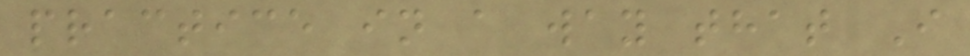practice in a way that I
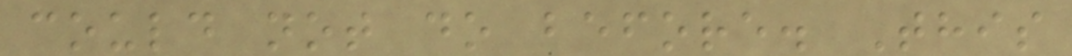could not do before. This
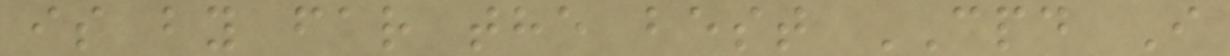is by far the best CPD I
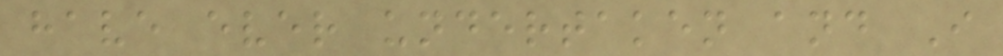have ever undertaken and I
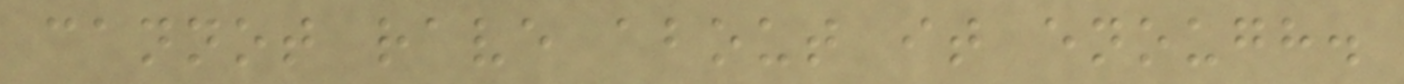cannot rave about it enough.
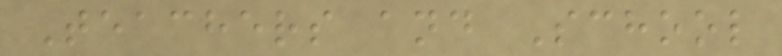Teachers and School
